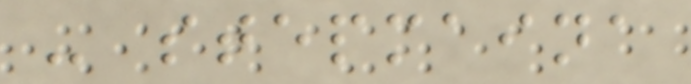- stepmaina
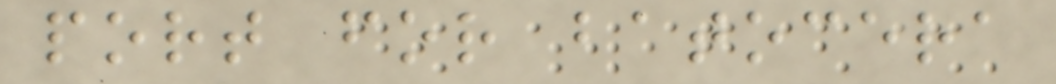port for batocera
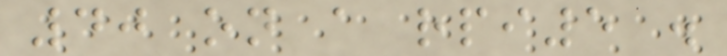40 on a rpi5 .
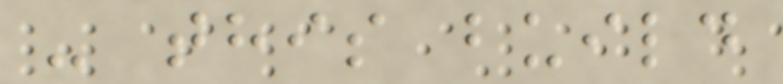- this build
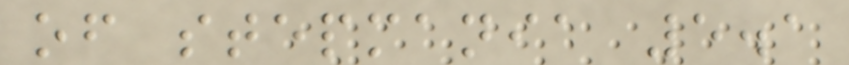of stepmania 5.1
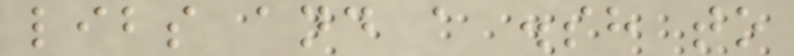libs and a .sh to
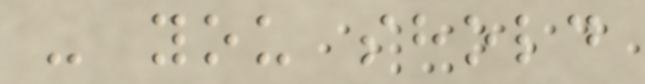- you shold
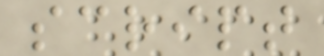script
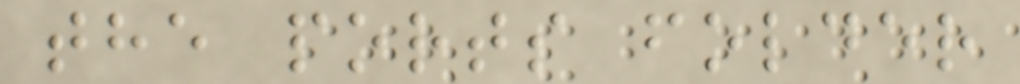the ports folder
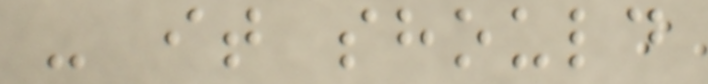- it should
